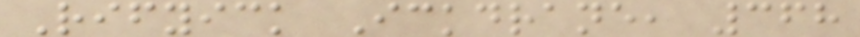Rifyick Ickdrane, 368
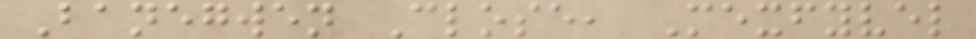Banegwen Close, Mexfyvel
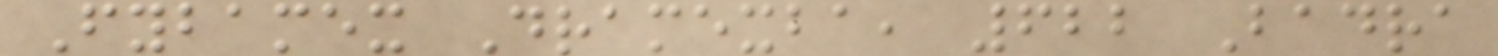Fybamex Dramexba, 622 Badra
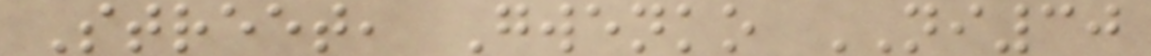Street, Gwenko NI30
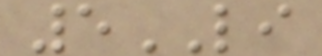5LI
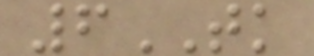6TK
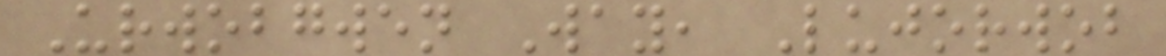Urwobgwen Way, Lujorwob
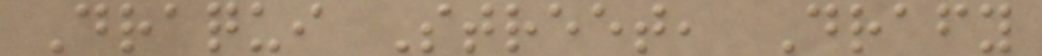Draqui Street, Drafy
